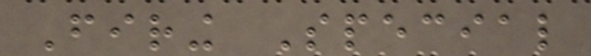Firing Special
